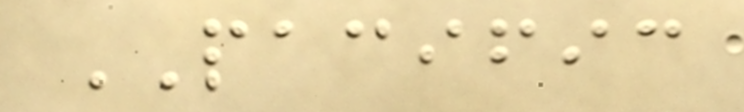PACIFIC
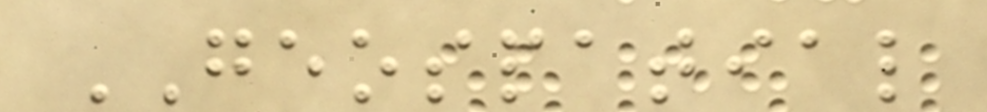GEOSPATIAL
